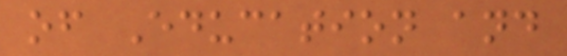of Education and
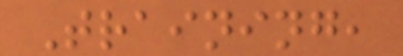Training,
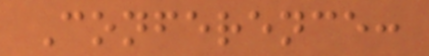Conference:
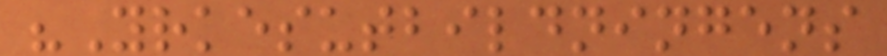"Yrkesutbildningens
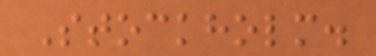Stockholm.
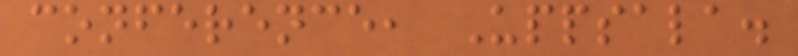conference, Uppsala.
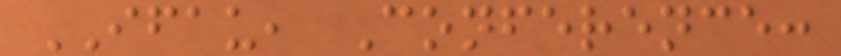IFAU, Conference:
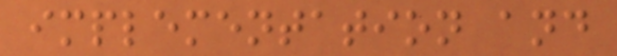implementation and
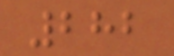282
